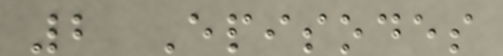2 Episodes
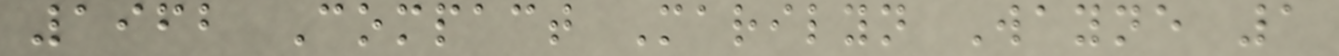1962 Compact Marilyn Wayne 1
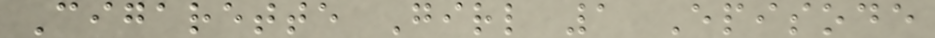Cigarette Girl 1 Episode
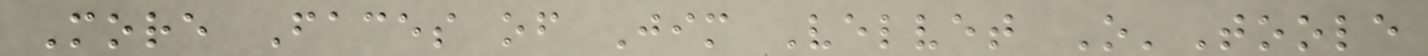More Faces of Jim Velvet O'Toole
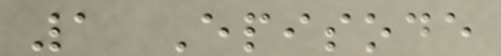1 Episode
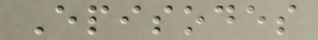Episodes
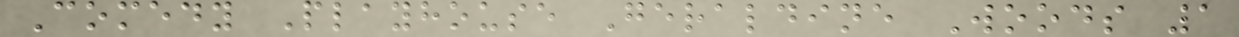Comedy Playhouse Geraldine Woods 1
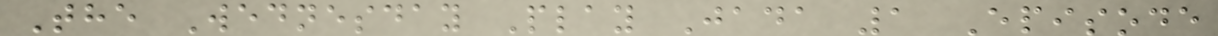The Wednesday Play Jada 1 Episode
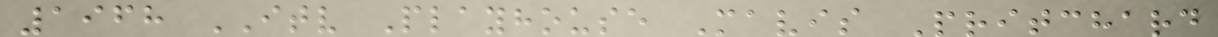1968 ITV Playhouse Mavis Pritchard
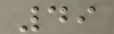49
